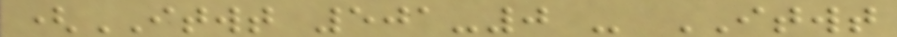(ITWT 501-0 - ITWT
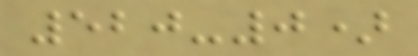520-0)
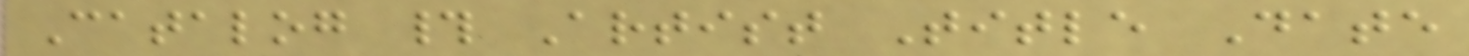Catalog # Artist Title Date
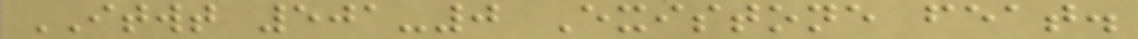ITWT 501-0 Existone feat.
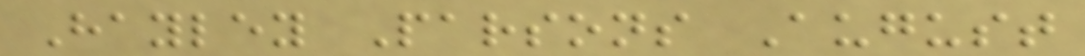Hayley Parsons August
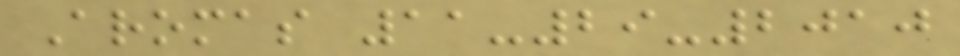Aromas 11-29-2010
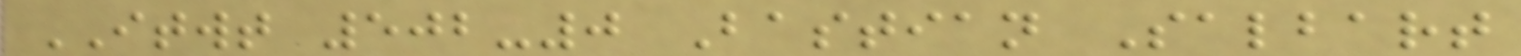ITWT 502-0 Bastian Salbart
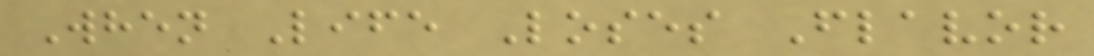When Life Loses Flavor
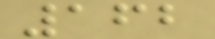162
